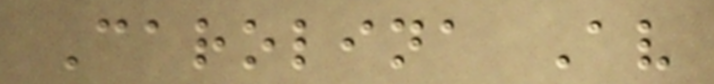Carolina Av
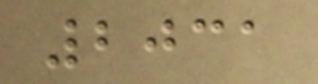2031
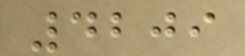4209
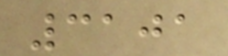3101
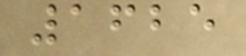1625
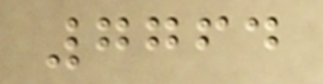7764
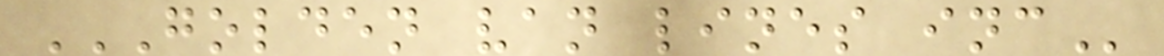GOLDEN VAN LINES INC
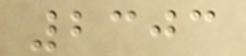2303
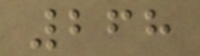268
